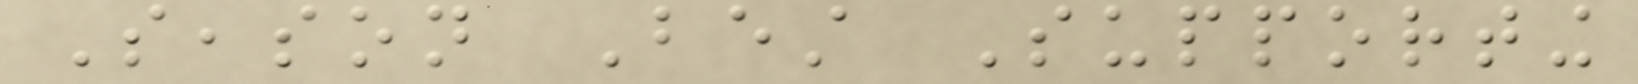Season Best Supporting
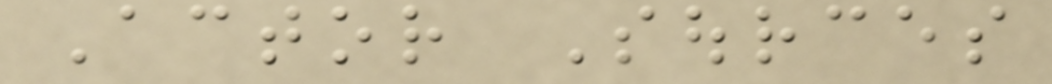Actor Sources
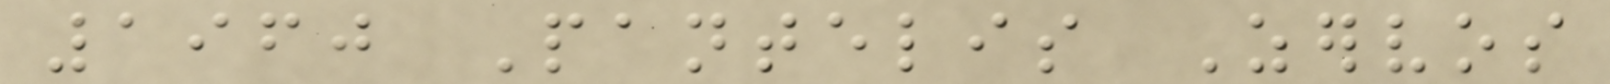1960 Pantelis Zervos
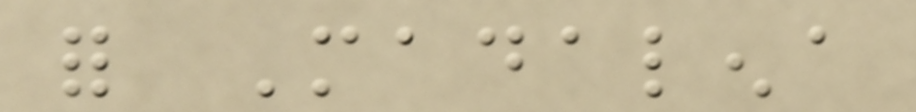for Madalena
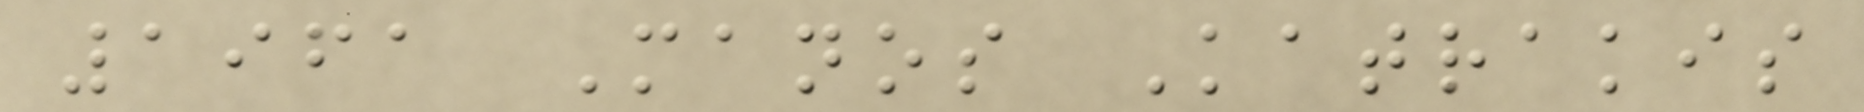1961 Manos Katrakis
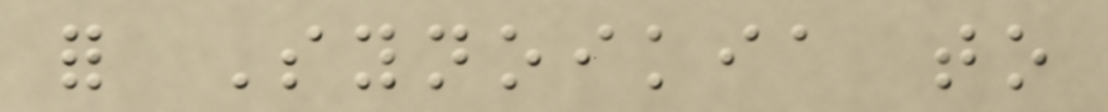for Synoikia to
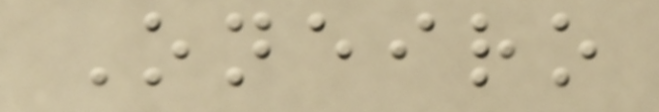Oneiro
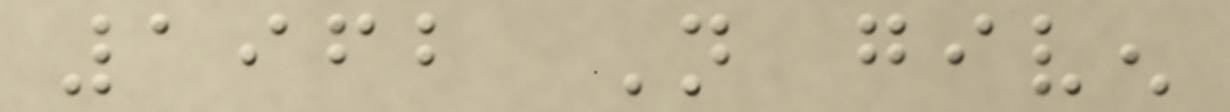1962 Not given
